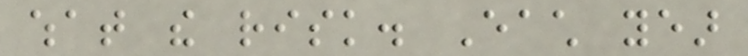what the risk. Each year
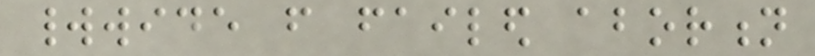worldwide from failed abortion
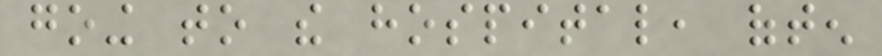going to the hospital, often
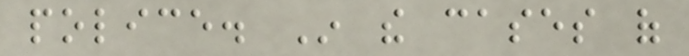police. In the cases of
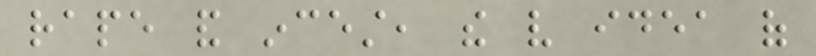rape and incest, the very idea of
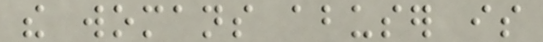the womans abuser is
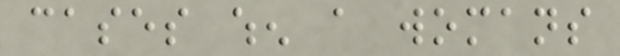cases when a womans
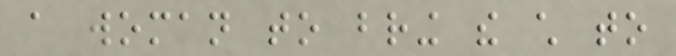a woman to bring the child to
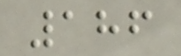186
